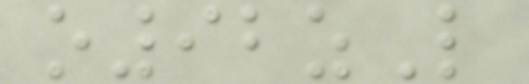o92zL
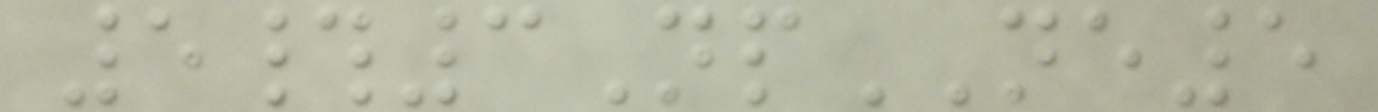5#3NpNE5
